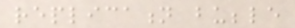replication bubble
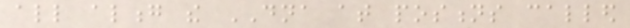all along the DNA at postions called
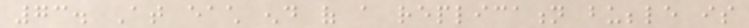73. At each end of a replication bubble is
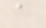a
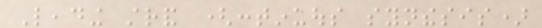Leading strand (continuous synthesis)
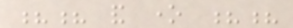?? and one ??
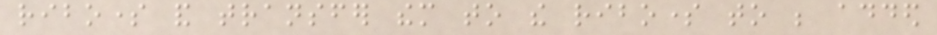ribosome and transfer them to the ribosome to be added
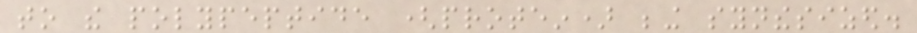to the polypeptide (protein) being synthesized.
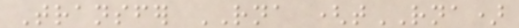Transfer RNA (tRNA)
